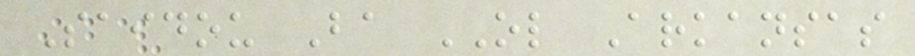Saidou Ba OL Arkansas
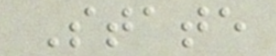State
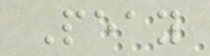Peay
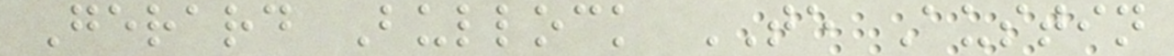Gerard Bullock TE Austin
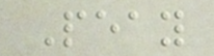Peay
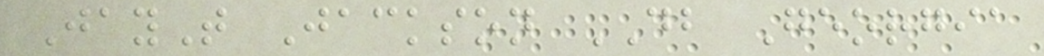JayT Jackson DB Georgia
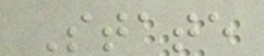State
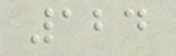124
